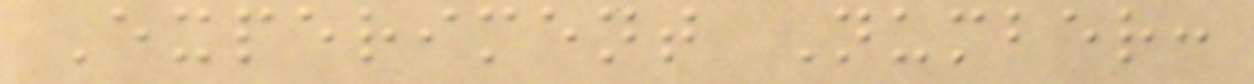Experiment Number:
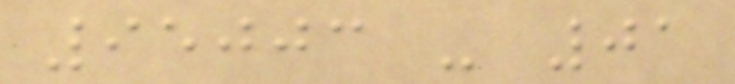95003 - 01
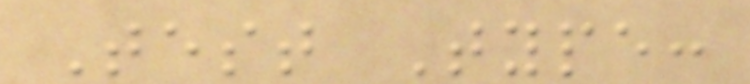Test Type:
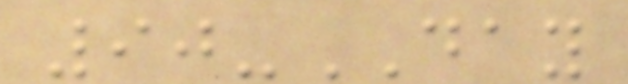90-DAY
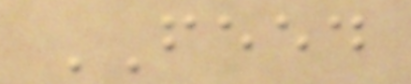FEED
